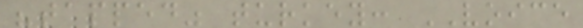"tapped" turkey: VOICE
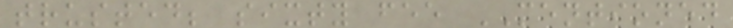trusted; sixty fee MENTIONED
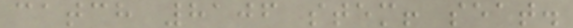catch 8106 stem! seat.
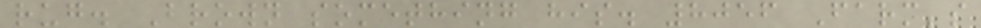rug. Brown something his. 8056 Farm's
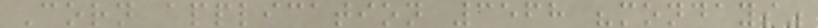Corn application 3568 "mondays"
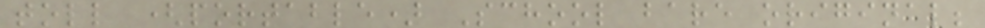toll (portable) School bare original;
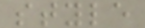style
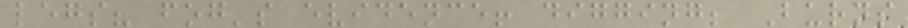legs? fog's evidence! digging; Burns
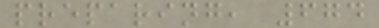preparing, 674
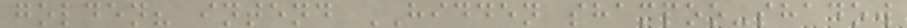golden? intend HIDDEN shampoo-shadow
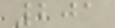201
